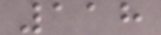118
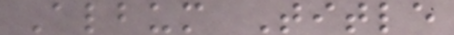Album Title
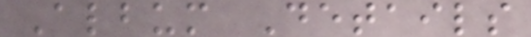Album Details
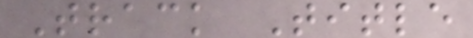Track Title
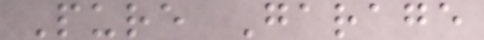Pure Garage
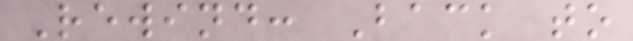Rewind: Back to
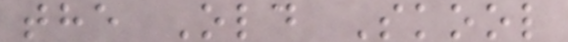the Old Skool
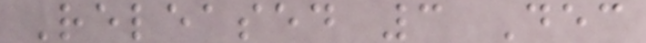Released 3 Dec
